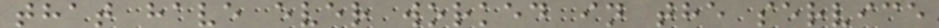that have ever worked in the service
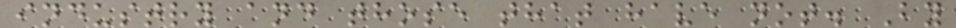industry and those that have not. By
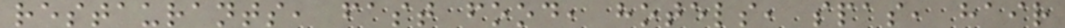restaurants, fast food, hotels, spas, hair
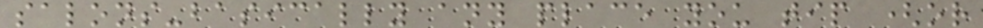salons-basically any place you tip (or
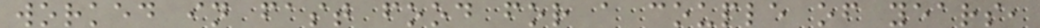worked in fast food for a couple of years,
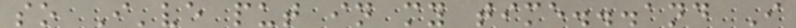so I've put in my time...and I
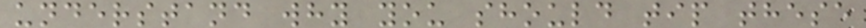understand why you should tip these
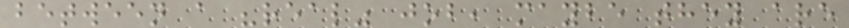between a "real" job, maybe they are
